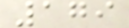179
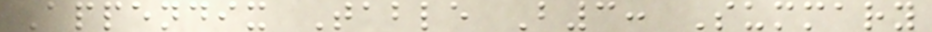Appendix Table B3: Summary
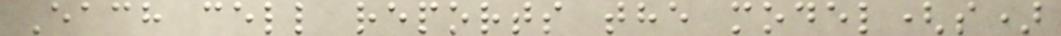Each cell reports the model(s)
